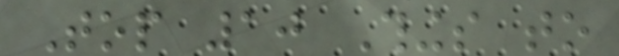Top 10 Things to
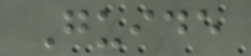Guide
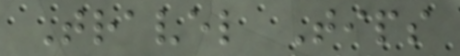Travel Tips
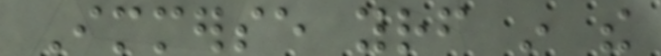Immerse yourself in the
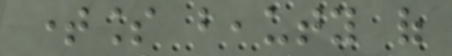timeless beauty of
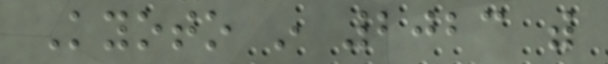Kyoto in 2023 with
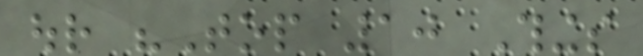our "Top 10 Things
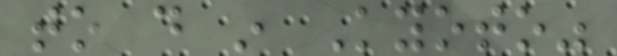to do in Kyoto"
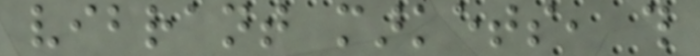vibrant markets, this
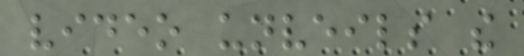video unveils the
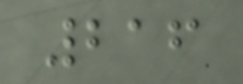216
